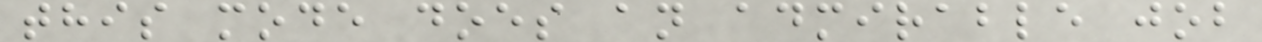this mode does an admirable job
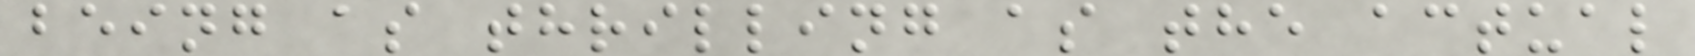being as thrilling as the actual
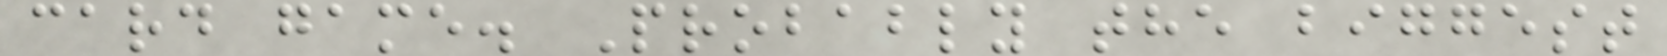card game. Probably the biggest
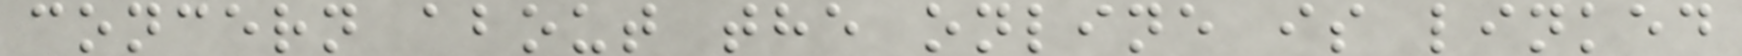concern about the online is linked
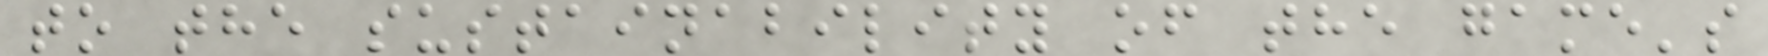to the sustainability of the game's
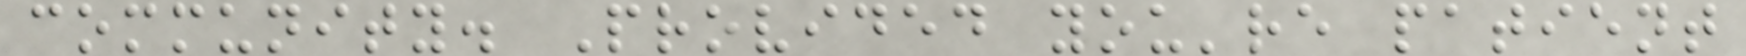community. Provided you're patient
